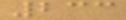233
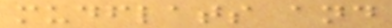mudflats and
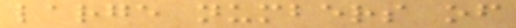large numbers of
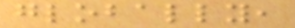globally,
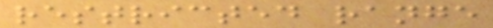restricted range
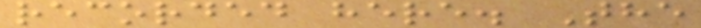recorded here. The
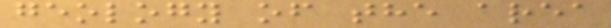geology of the area
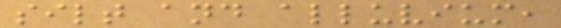silt and alluvium,
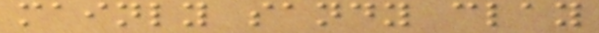mainly sandy clay
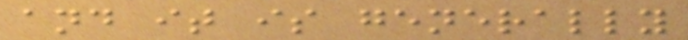and it is generally
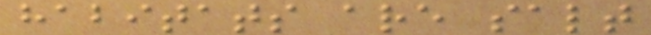habitats are salt
